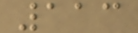113
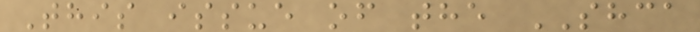This issue of the SHCA
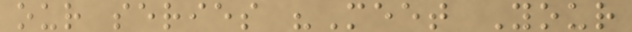our series "Meet Your
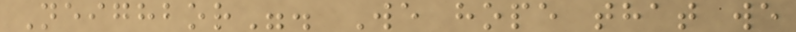Neighbor". We hope that we
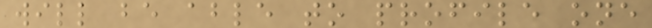will be able to profile one
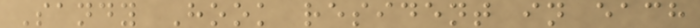Sandy Hook resident in each
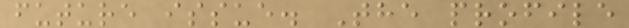future issue. The profile
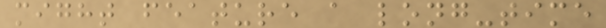might feature a long-time
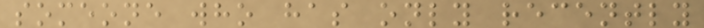someone who has only recently
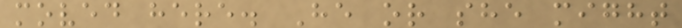moved here. He or she might
